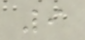9
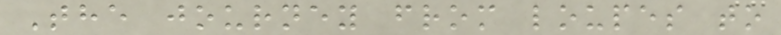The journey from loupes to
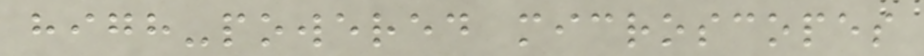high-powered microscopes
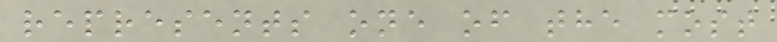represents one of the most
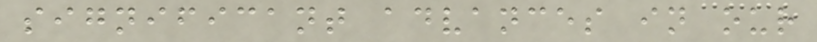significant advances in our
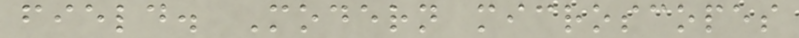field. Modern microscopes
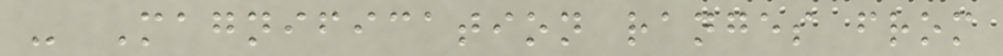- Magnification ranges from
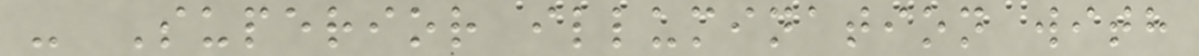- Superior illumination with
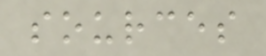sources
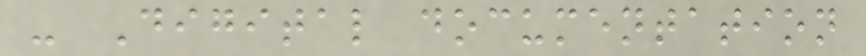- Digital documentation
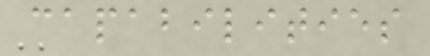capabilities
